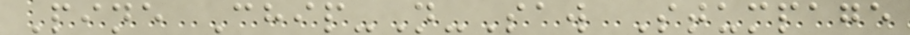Pine Chip-N-Saw Stumpage
